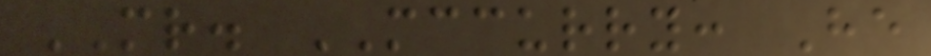MR. MCCURRY: He
